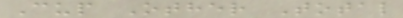Cup Other Total
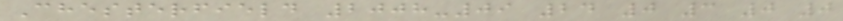Chesterfield 2008-09 24 0 3 0 0
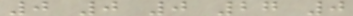0 0 0 27 0
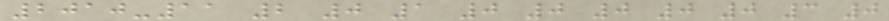2010-11 2 0 1 0 0 0 0 0 3 0
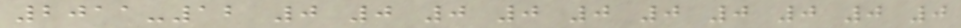2011-12 0 0 0 0 0 0 0 0 0 0
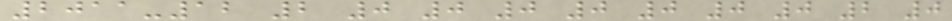2011-12 2 0 0 0 0 0 0 0 2 0
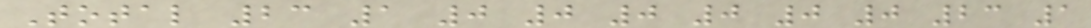Total 23 1 0 0 0 0 0 0 23 1
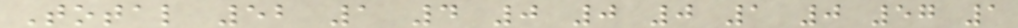Total 52 1 4 0 0 0 1 0 57 1
